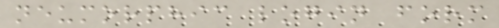neumorphic login form
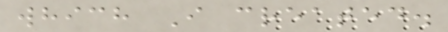which I created.
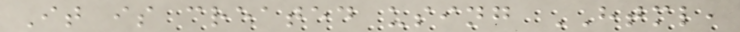It is created using HTML,
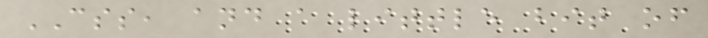CSS, and a little bit of
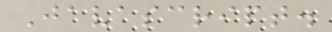Javascript.
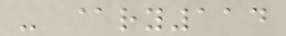- @ry114
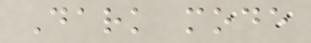Dark mode
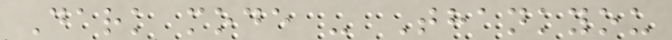Dark mode - Thankyou
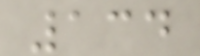134
